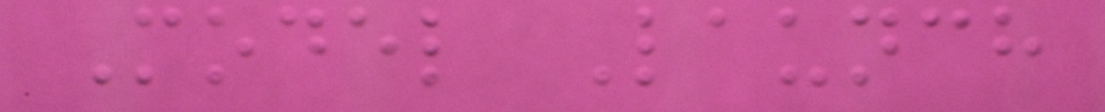Model Launch
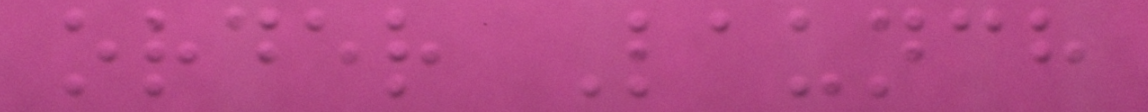order Launch
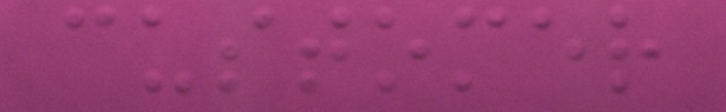customer
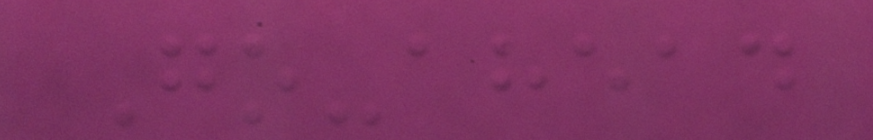Go-ahead
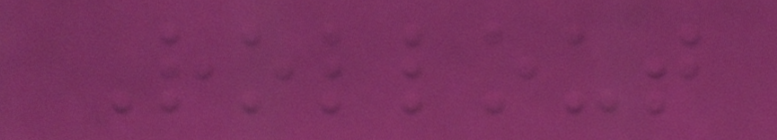Rollout
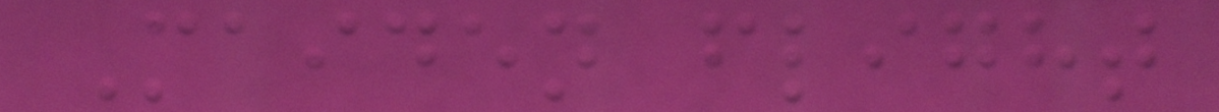Maiden flight
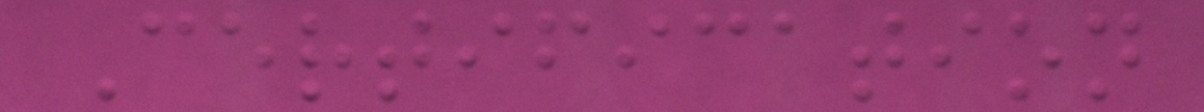Certification
